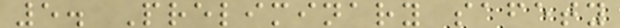5. Preliminary safety
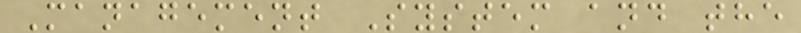Management System and the
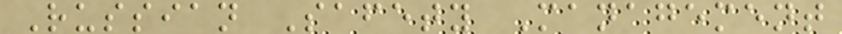Russian Safety Management
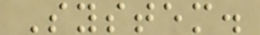System.
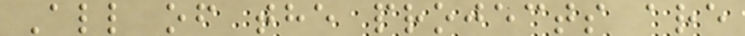All of the projects are
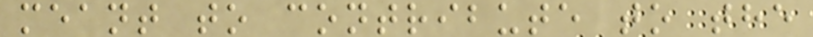meant to contribute to the
